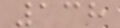138
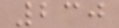230
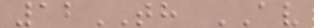12TH AV
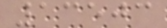13503
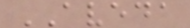AVEDA
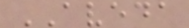AVEDA
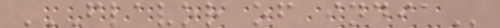FLAVOR OF INDIA
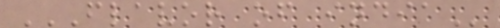FLAVOR OF INDIA
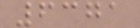6371
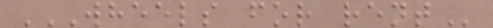WHEELS FOR RENT
